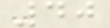40
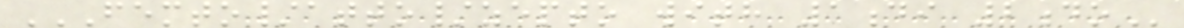FEMTO/ATTO/ZEPTO WITH 1DI 2DO
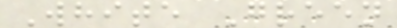White Green
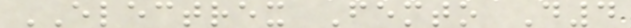ELECTREX Femto D4
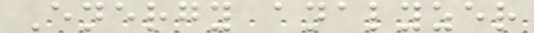Energy analyzer
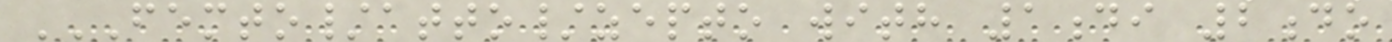FEMTO/ATTO/ZEPTO WITH 1DI 2DO
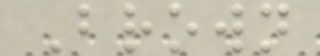Brown
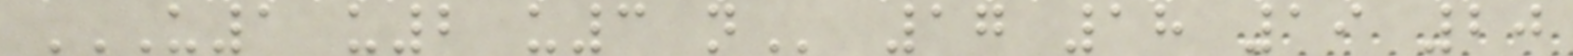U1 U2 U3 N 17 18 19 20
